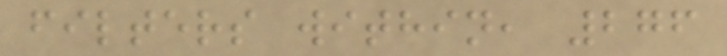filters within, 276
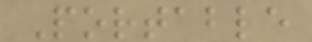Portable
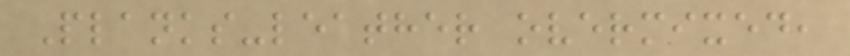Planks-leather overmixed,
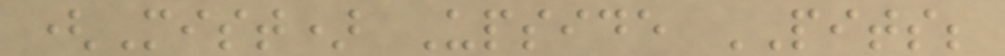(Mist) Upside PITS;
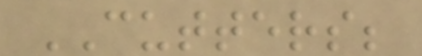CUTTERS;
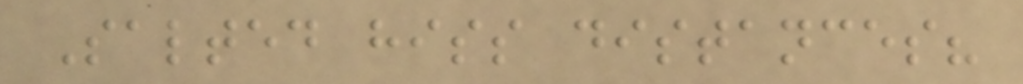Salted hiss distances?
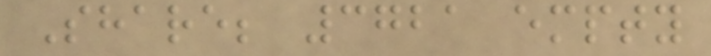Share; 3721 empty
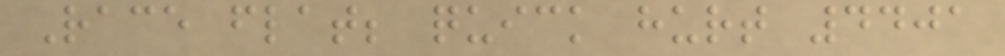Race flat; quick hurt 4401
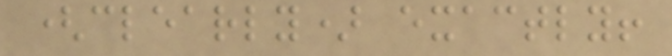(clearly) exactly!
